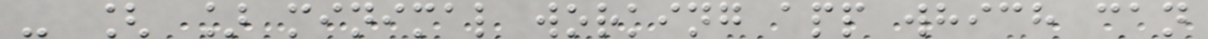- [ ] minimal working app which can
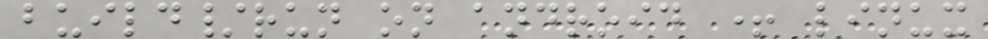build/run on android + linux
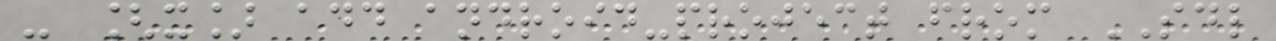- [x] add android-project from SDL
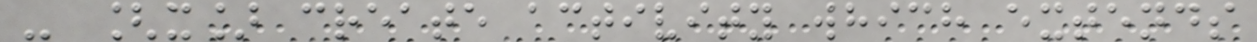- [x] create activity which extends
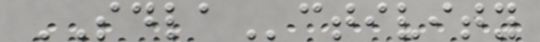SDLActivity
